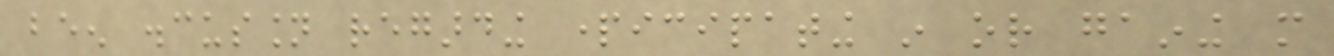been discussion regarding participating in or gaining more
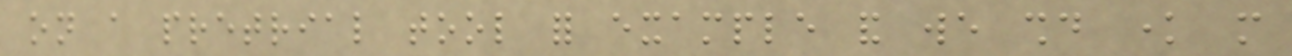on a pretrial tool for example and we should know more
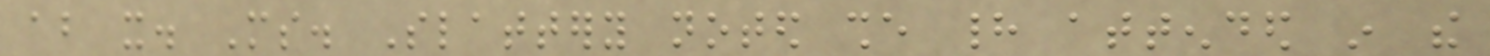about it. Ms. Slattery noted she had attended in the
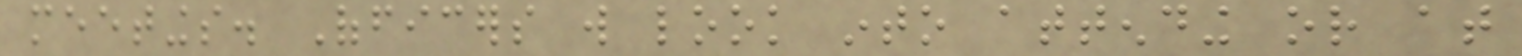meetings. Officers will look into attending or at
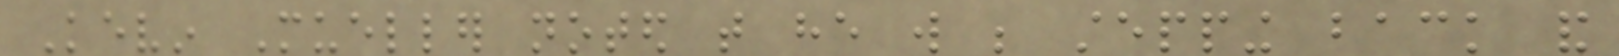Kevin Mueller noted that he will be stepping back and
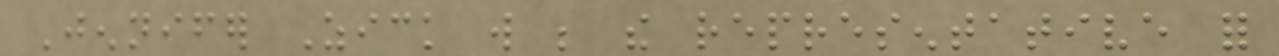Jennifer Zick will be the representative for
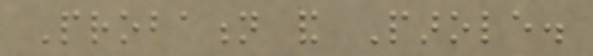Probation and Parole.
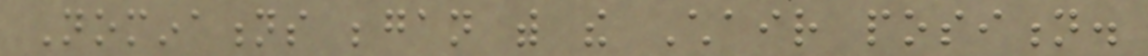Nominations began with the Chair position.
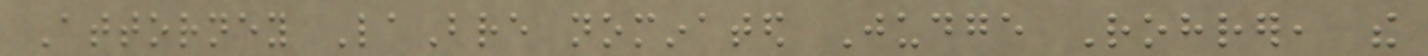Attorney LaBre nominated Judge Rohrer, the
